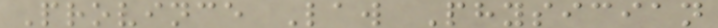Province Law Physician
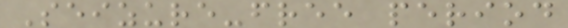Seizure-free period
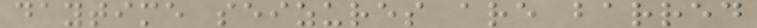daytime seizures are barred
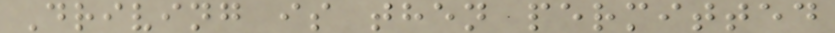Driving is then permitted
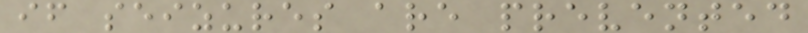if seizures are prevented
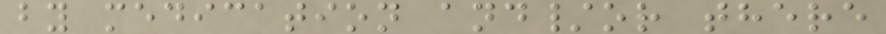by medication and/or there
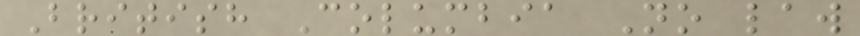British Columbia No law
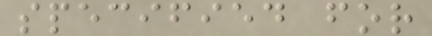specified for
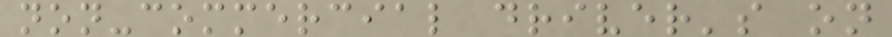non-commercial driver's on
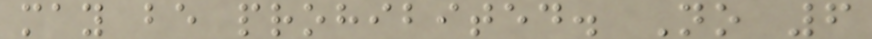may be prohibited. No 6
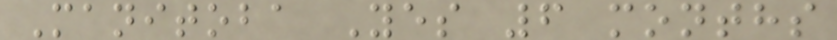Manitoba Yes 6 months
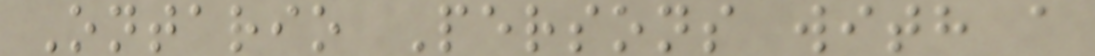Ontario Persons with a
